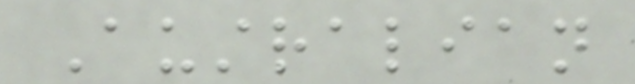Australian
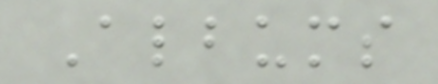Albums
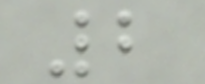2
